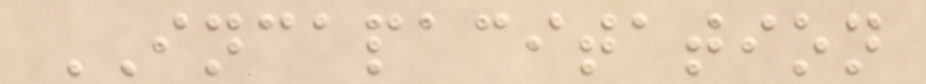INCAPACITATION
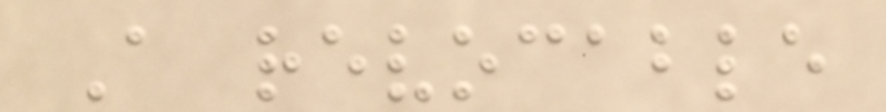A revocable
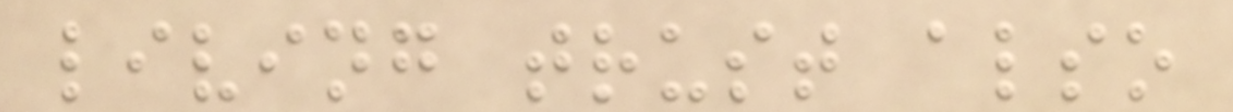living trust also
